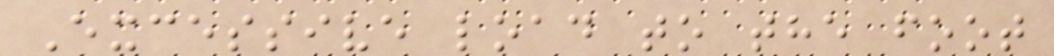Excessive load to the foot
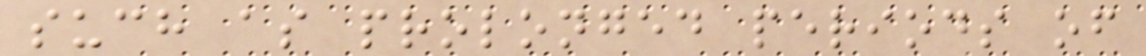such as prolonged periods of
